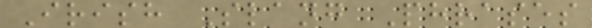Irish Slang Phrases
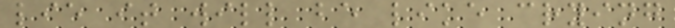lie it will be like crying
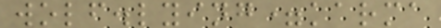wolf.lying=karma
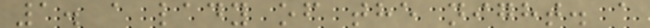1. a lady of the night. a
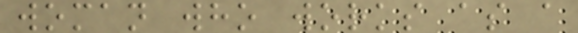woman who works as a
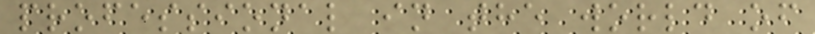professional in the world of
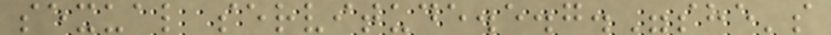sexual servitude.e.g."she's
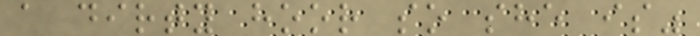a dirty hoor so she is"
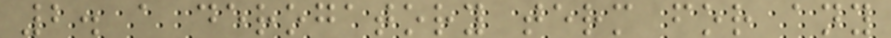2. a derogatory term for any
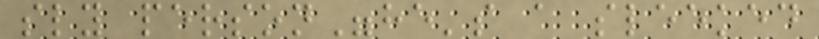sly person"he's a sleeked
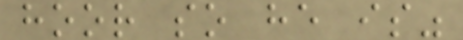hoor so he is"
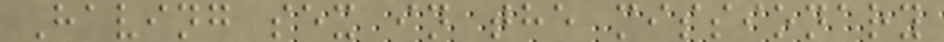Having sex in the missionary
